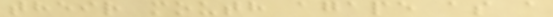their mouth agape as a
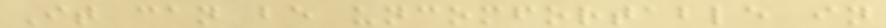It can be uncomfortable in
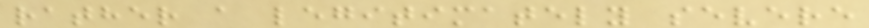rather a legitimately severe
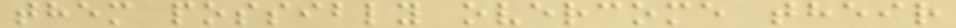them possibly overcome their
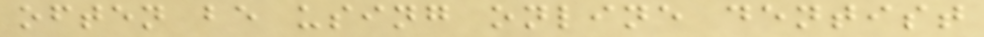often be using online dentist
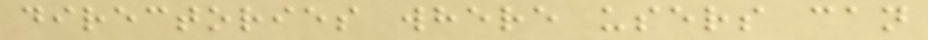directories where users can
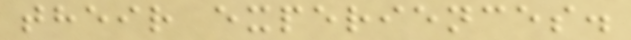their experiences.
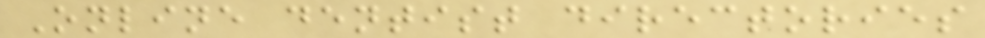Online dentist directories
